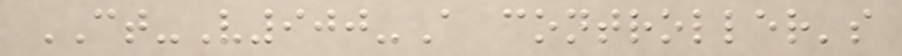CT-V900-A controller's
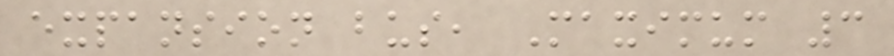expansion bus, Maximum 3
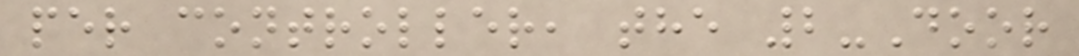per controller, the 2-Door
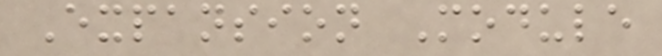Expansion Module
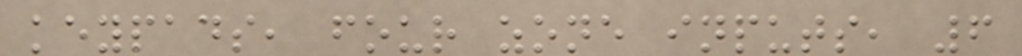keypads, four zone inputs, 6
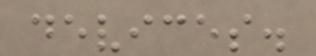devices.
